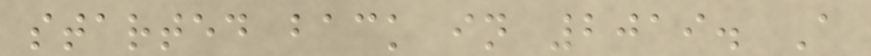started back in 2019. A
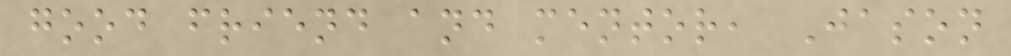good friend and mentor, Jason
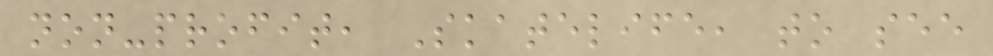non-profit, Skatelife, to see
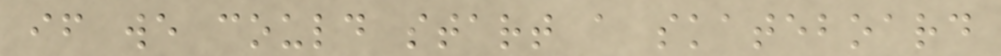if we could start a skateboard
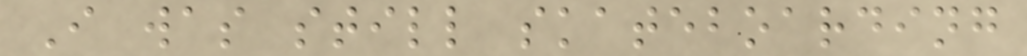I was still skateboarding
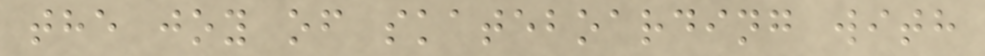the joy of skateboarding with
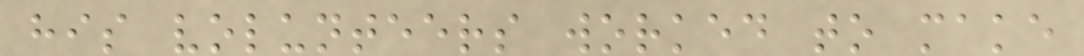his volunteers worked to make
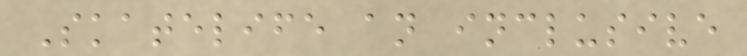Skatelife an inclusive
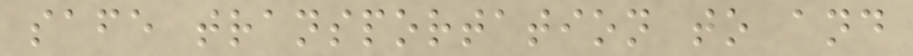safe transportation to and
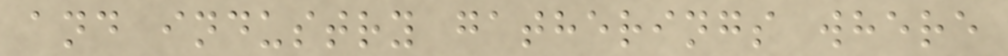and industry gatherings where
